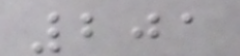201
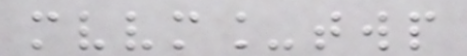mvvm_twp
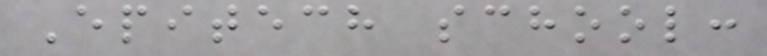Epitech school:
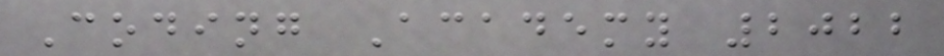Coding Academy 2022
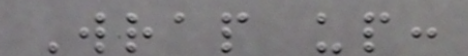Wrap up:
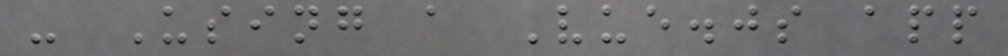- Using a Vue.js app
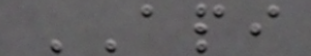API
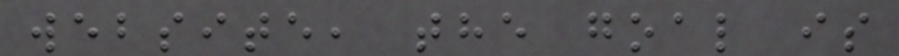website, the goal is
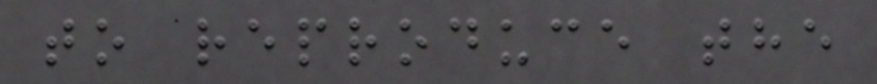to reproduce the
